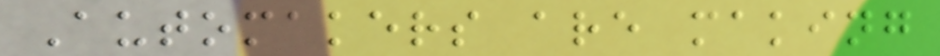Automakers are making
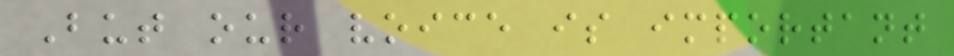But our voice is important
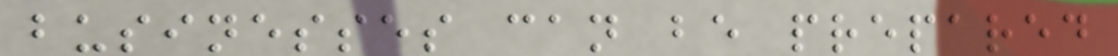businesses can be prepared
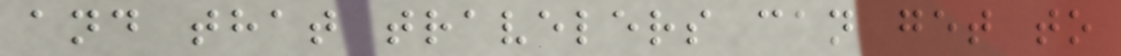and that travelers can get to
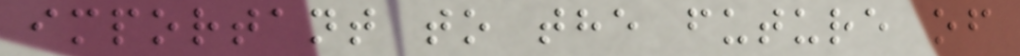important to the future of
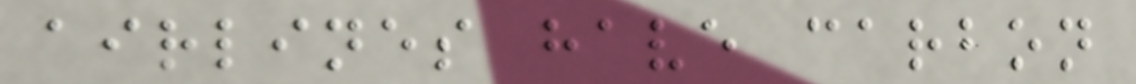airlines have carbon
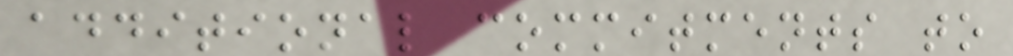additional commitments to
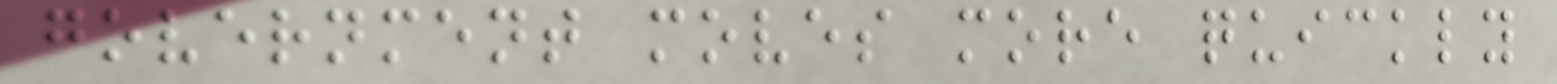government moves more quickly
